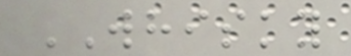WHISKY
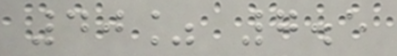40% 7.5
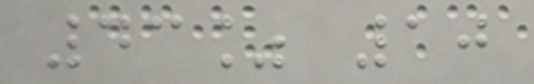43% 10
